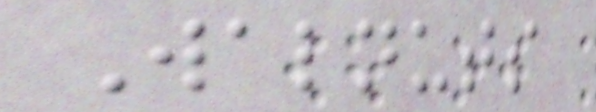Walnuts
